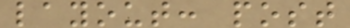layout: post
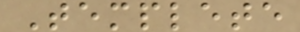Templete
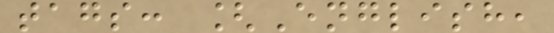tags: [English,
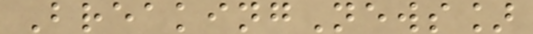BreakingNews]
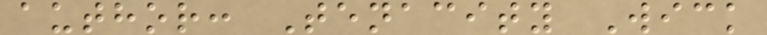author: Tenacity Wick
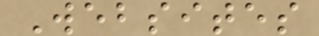Websites
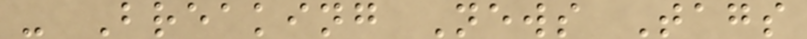- Breaking News Tags
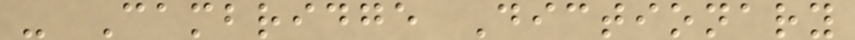- Cambridge Dictionary
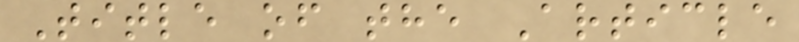Title of the Article
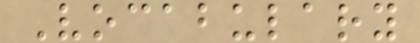Vocabulary
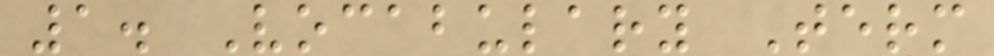1. Vocabulary Term
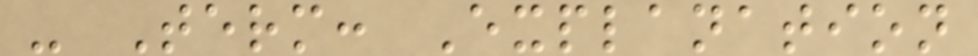- Term: Explanation
